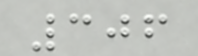306
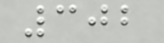302
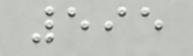595
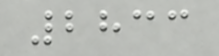2833
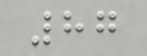87
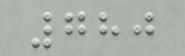780
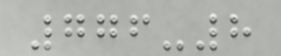776-8
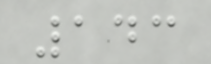143
